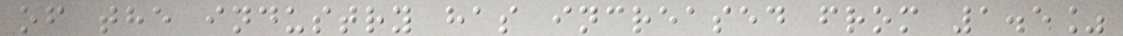of the industry has increased from 1.5%
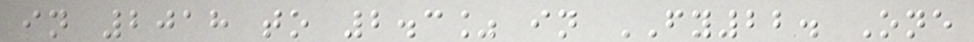in 2018 to 2.3% in FY22. One
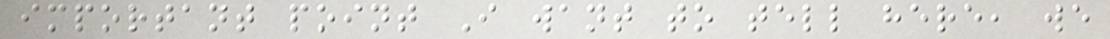important point I want to tell here, we
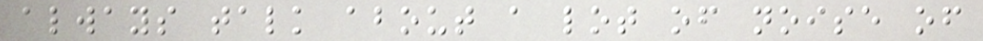always talk about a lot of noise of
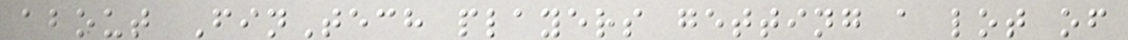about FinTech players getting a lot of
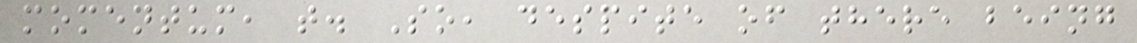momentum, t. So, despite of there being
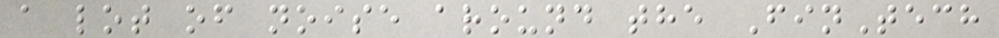a lot of noise around the FinTech
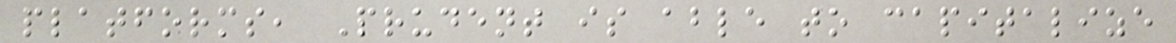platforms, Prudent is able to capitalize
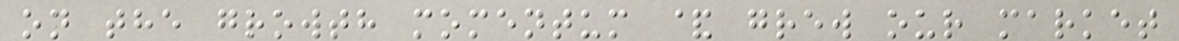on the growth momentum & grew our market
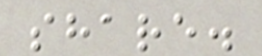share.
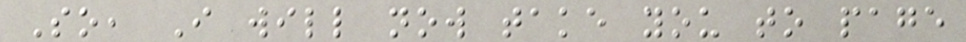So, I will now take you to page
